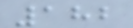182
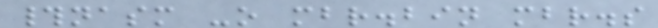#nasm -o mbr.bin mbr.s
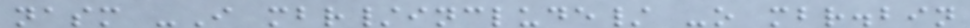nasm -I mbr/include/ -o mbr.bin
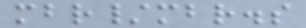mbr/mbr.s
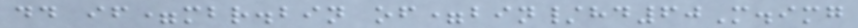dd if=mbr.bin of=bin/hd60M.img
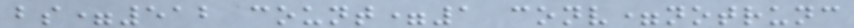bs=512 count=1 conv=notrunc
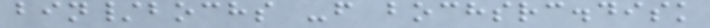bin/bochs -f bochsrc.disk
